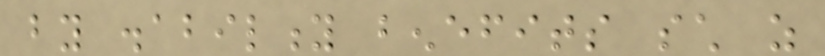by disability benefits such as
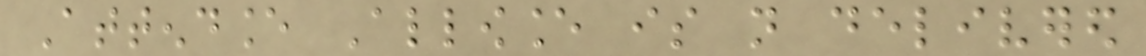Attendance Allowance is not delivered
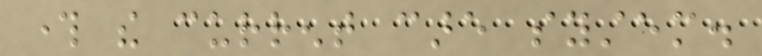through the current care system.
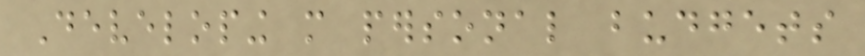Developing more personal budgets
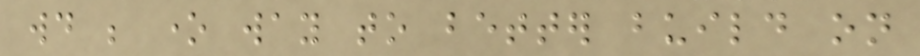would be one way to better build on
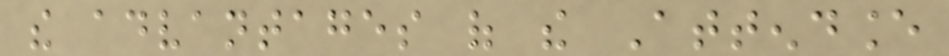the advantages of the Attendance
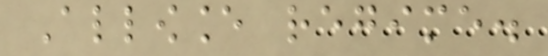Allowance regime.
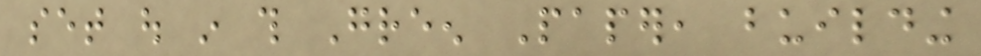set out in this Green Paper, building
